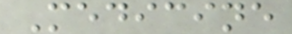Medicine
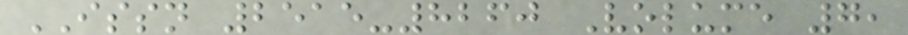ISSN 2515-8260 Volume 7,
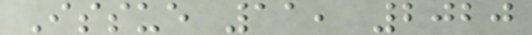Issue 11, 2020
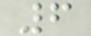6
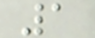1
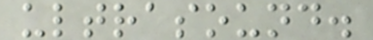ultrasound.
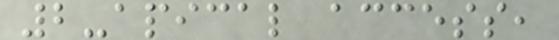2-apical access,
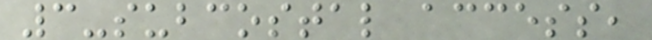3-subcostal access,
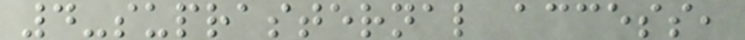4-suprasternal access,
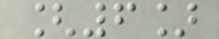[6]
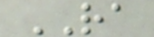RA
